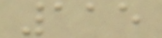115
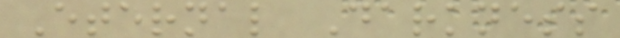Eternal Darkness
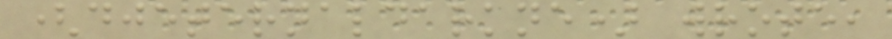(djeternaldarkne) wrote,
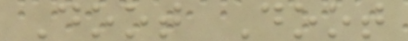Doot Doot
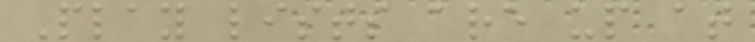Play lists are up at
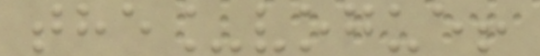the_vogue!
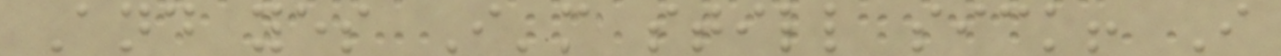And yes I'm still sick! I
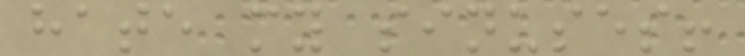hate my sinuses!
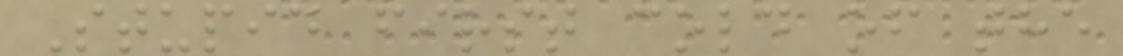Stupid first cold of the
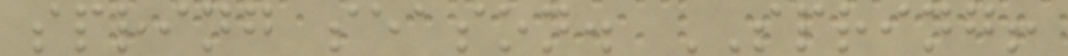spring season. SPRING!
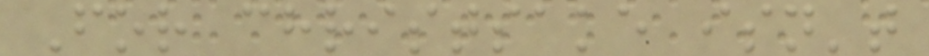For christsake isn't
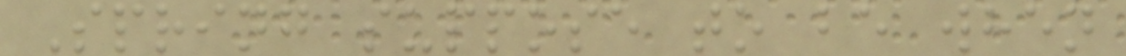Spring suppose to be when
